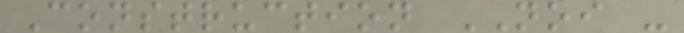Construction NOI -
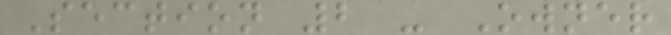Section 2 - Owner
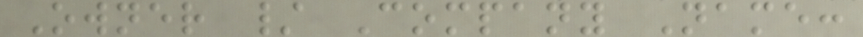Owner / Company Name:
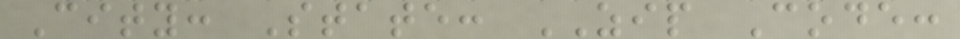City: State: ZIP Code:
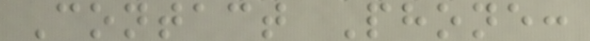Contact Phone:
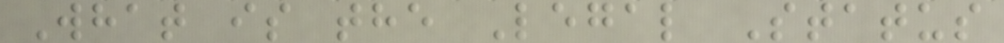What is the Legal Status
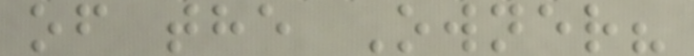of the Owner?
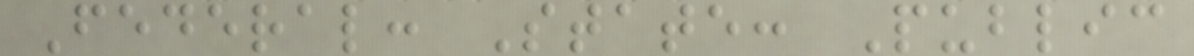Federal: State: Public
